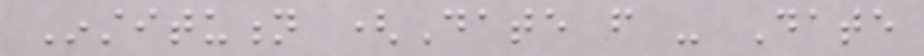Institution (Date from - Date
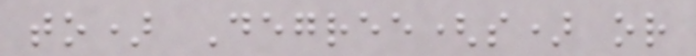to) Degree(s) or
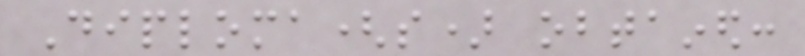Diploma(s) obtained:
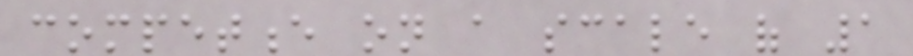competence on a scale of 1
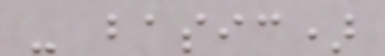- basic)
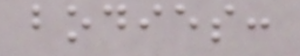bodies:
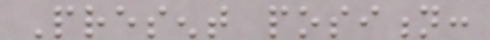Present position:
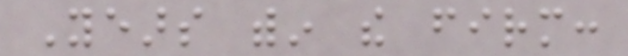Years within the firm:
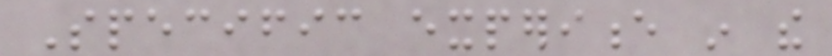Specific experience in the
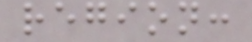region:
